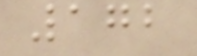172
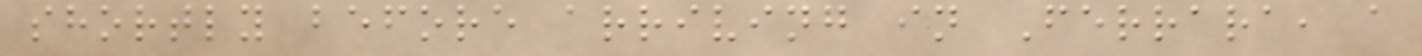shortly before arriving in Ferrara, a
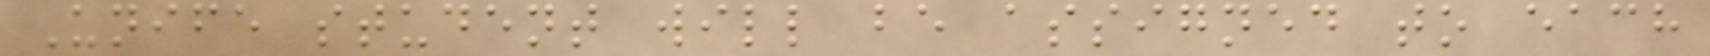Unife student will be assigned to each
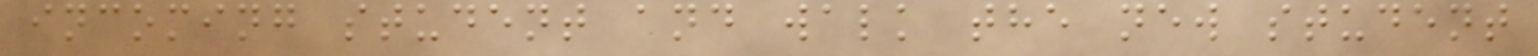incoming student and walk the new student
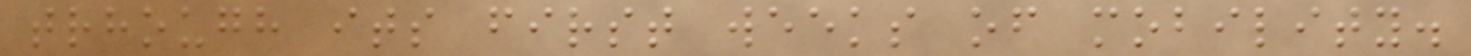trhough its first weeks of mobility.
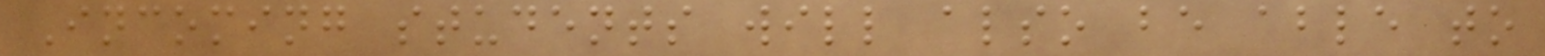Incoming students will also be able to
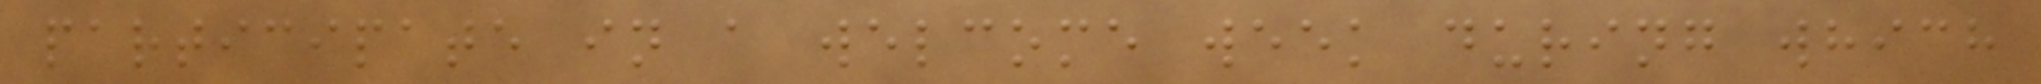participate in a welcome week during which
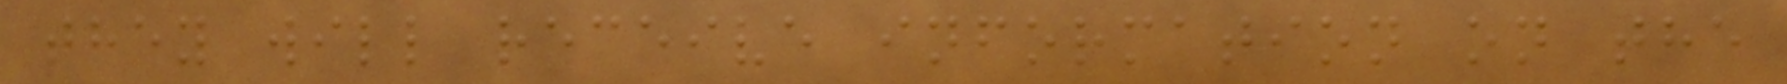they will receive information on the
